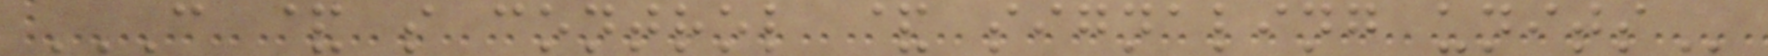C & S CONTROL & SIGNALING UNITS
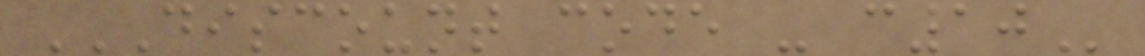DISCOUNT CODE - C10
